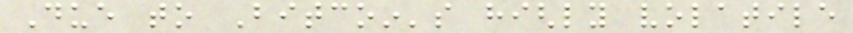Due to Bitcoin's highly volatile
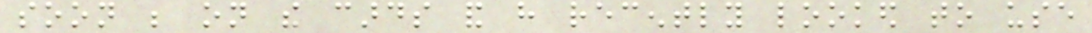soon be on the cards and have recently looked to use
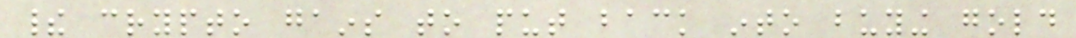their crypto gains to put back into buying gold
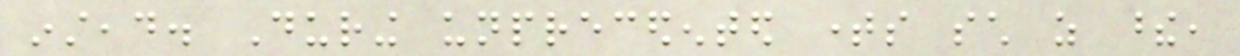instead. During unprecedented times such as these,
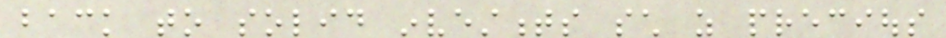back to solid investments such as precious
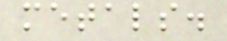metals.
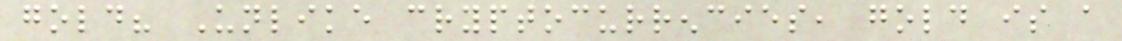gold? Unlike cryptocurrencies, gold is a
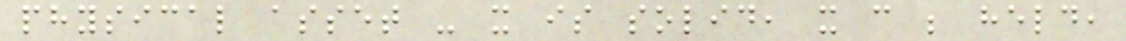physical asset - it is solid, it can be held,
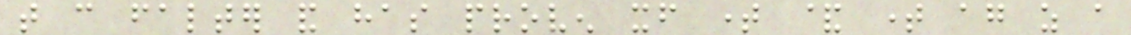that can falter and has proven itself time & time again as a
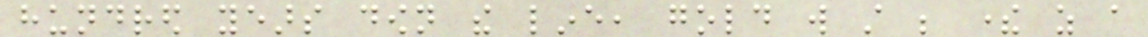hundred years down the line, gold will still be there as a
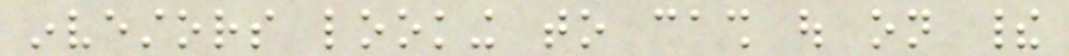investors looking to cash out on their
